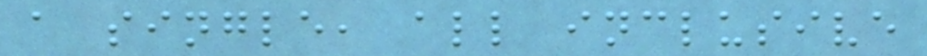a single, all inclusive
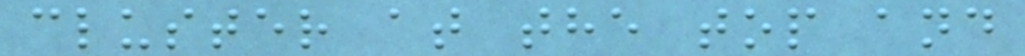cluster at the top and
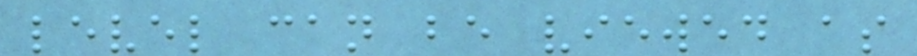level can be viewed as
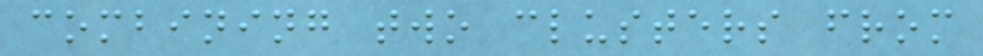combining two clusters from
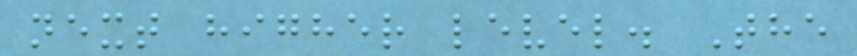next higher level. The
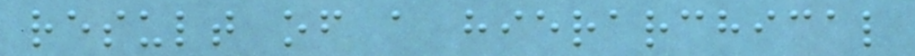result of a hierarchical
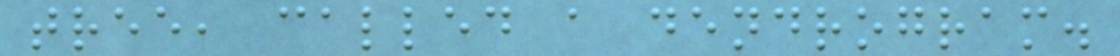tree, called a dendrogram.
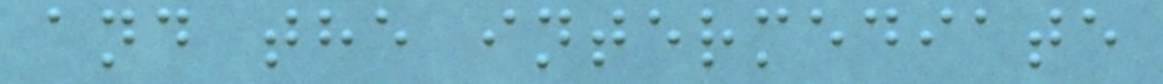and the intermediate
